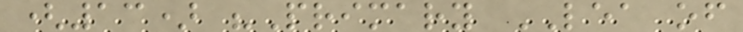(13) "Primary LEA of
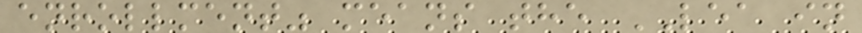enrollment" means the LEA in
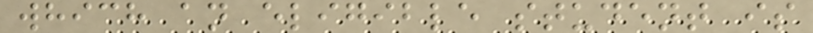which an eligible student is
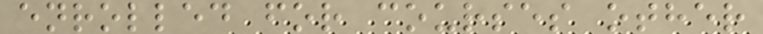enrolled for courses other
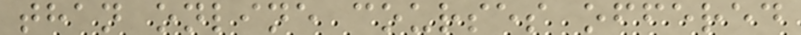than online courses offered
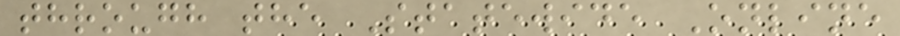through the Statewide Online
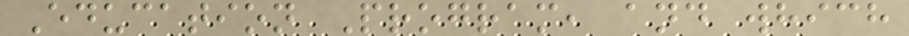Education Program, and which
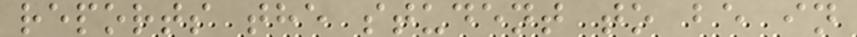reports the student to be in
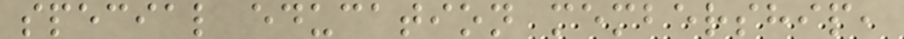special education membership,
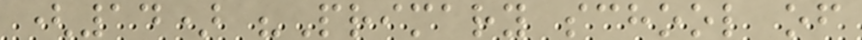(14) "Primary school of
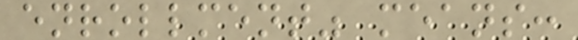enrollment" means:
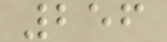256
